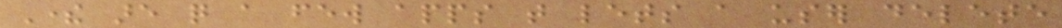There are quite a few apps that lets a user delete
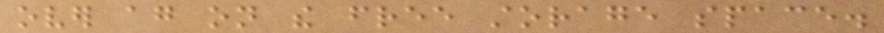over again on the free storage space.
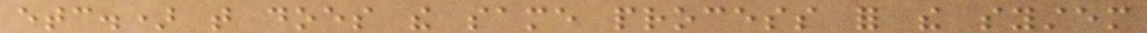etc.) that does the same process for the system
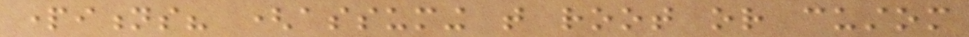partitions? (assuming that root or custom
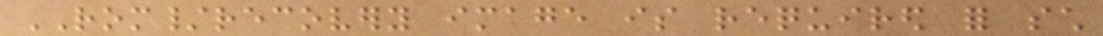ROM/recovery image is required for such
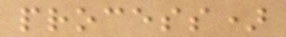process)
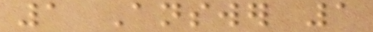1 Answer 1
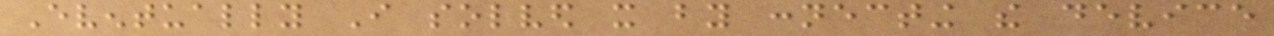Eventually I solved it by connecting the device
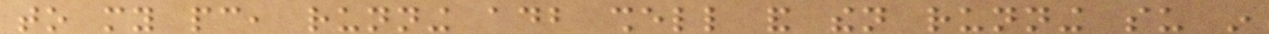to my pc, running adb shell and then running su in
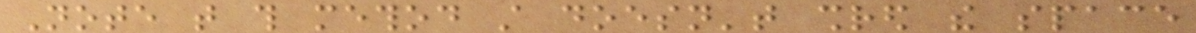Note that this method still doesn't shred the space
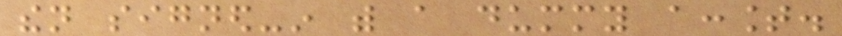then signed-in with a dummy account.
